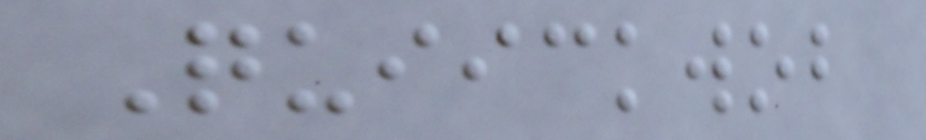Quiickwob
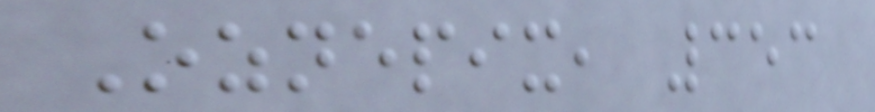Oznepix, 353
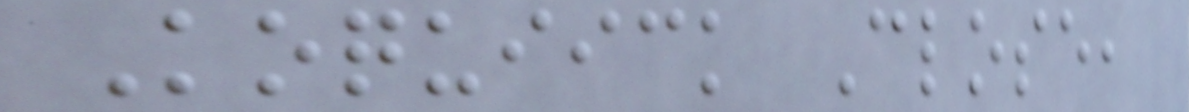Koquiick Close,
